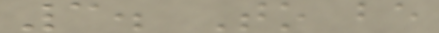3. To be
